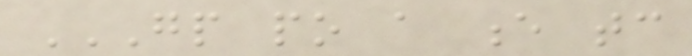GP PO A E TC
